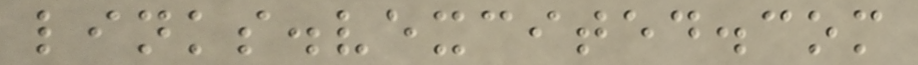links.vexcited.com
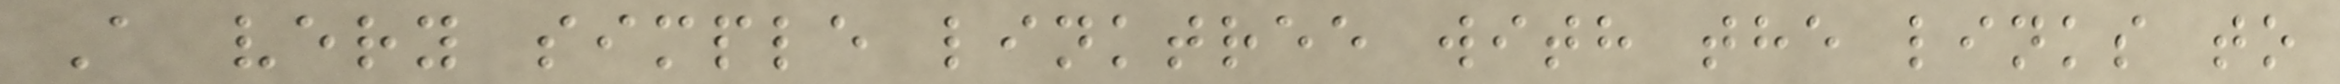A very simple linktree with the links to
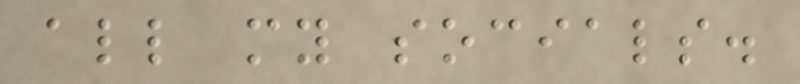all my socials.
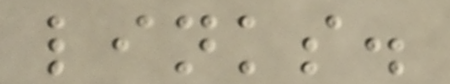links.
